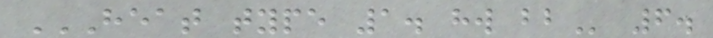HEAT TYPE 1. HW BB 6.
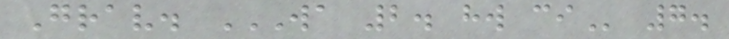Grav. WA 2. HW CI 7.
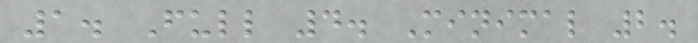1. Full 4. Minimal 2.
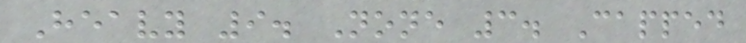Heavy 9. None 3. Capped
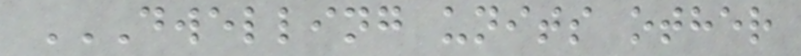DWELLING UNITS OTHER
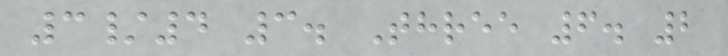3/4 3. Three 6. 2
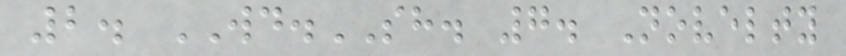2. WD.SH. 7. Novelty
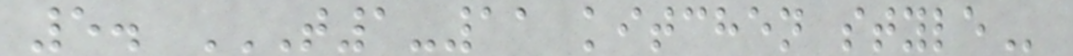5. T1-11 KITCHEN STYLE
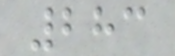283
